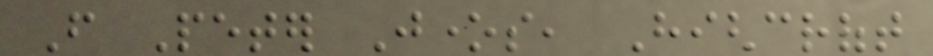From Peter Jones, Highcroft
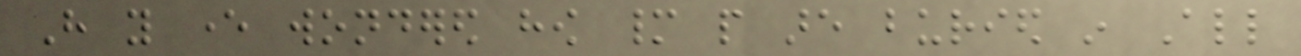Have you ever wondered how many people are buried in All
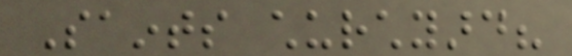Saints churchyard?
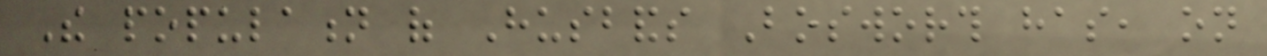The population of Husbands Bosworth has, on
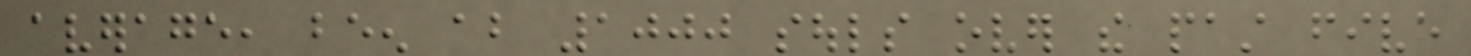average, been about 1000 souls over the past five
